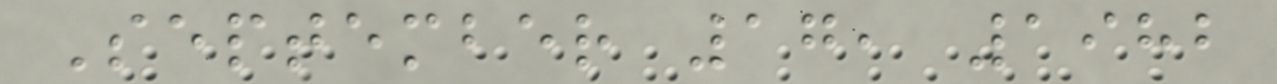September 17, 1982
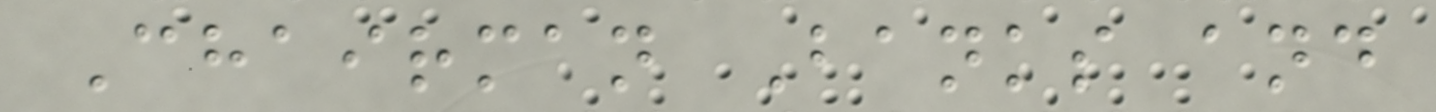Chairman Banks and
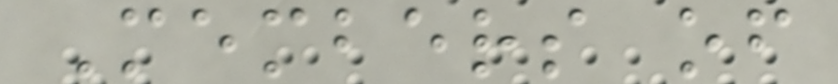Members of
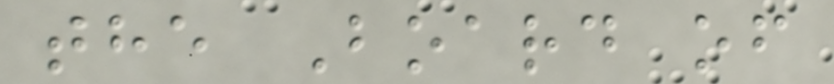the Board of
